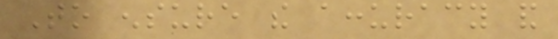To ensure the accuracy and
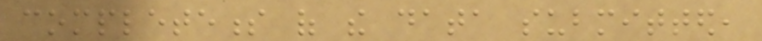completeness of the data submitted,
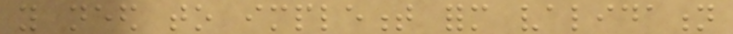you need to implement form validation
